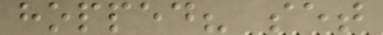hopped? set
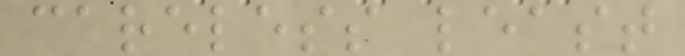careless least
